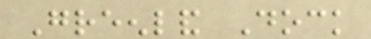Greenland Dock
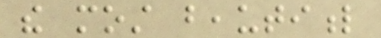the most beautiful
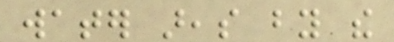water areas by the
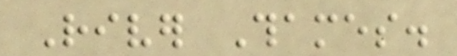River Thames.
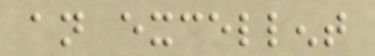an excellent
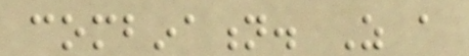combination. As a
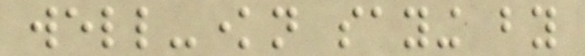well-known saying by
